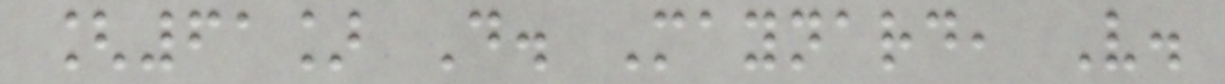[61] D. Maynard, V.
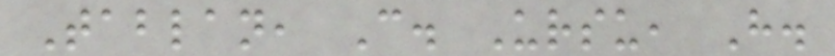Tablan, C. Ursu, H.
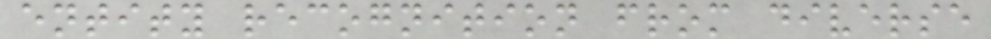entity recognition from diverse
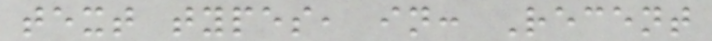text types, in: Recent
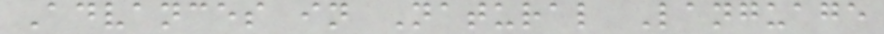Advances in Natural Language
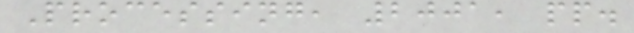Processing, 2001, pp.
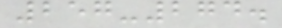257-274.
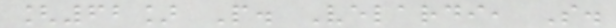[62] P. Velardi, S.
